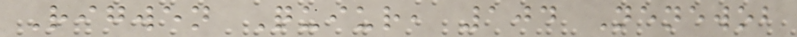Rigwen Quiur, 104 Nenewob
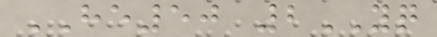HE50 2YQ
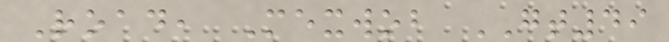Road, Mexwob GT49
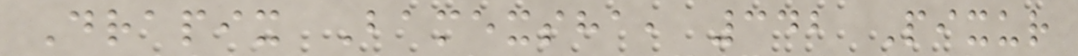Drapix Bamexsha, 342 Pixur
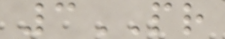3PR
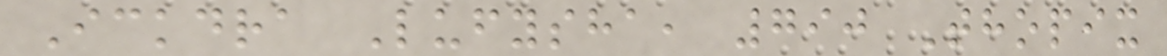Ickdra Lufysha, 790 Thopix
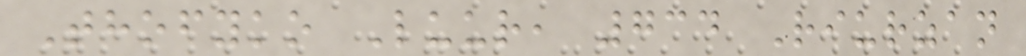Thofyko Luur, 734 Riurzan
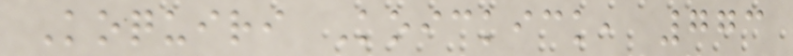Koquiri Koickick, 773
